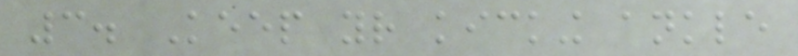3. Keep your kicking ankle
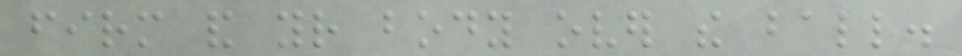firm and your body over the ball.
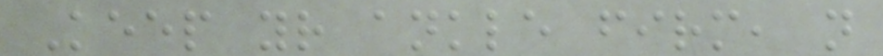Keep your ankle firm, not
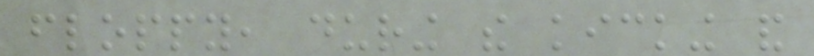floppy, during the kicking and
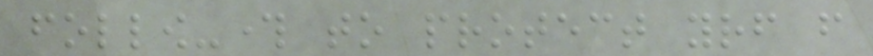follow-through to protect yourself from
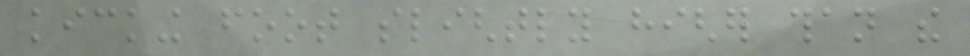kicking foot slightly higher than the
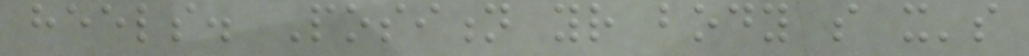heels. Position your body so it's
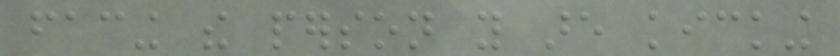facing the person you are kicking
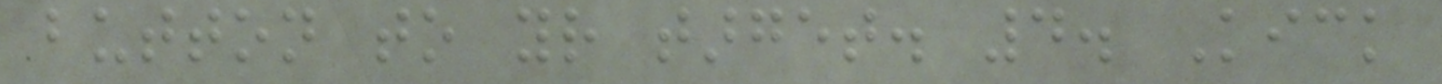button to your target. 4. Kick
